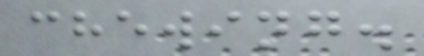chewing.
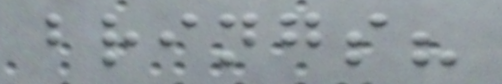brings?
